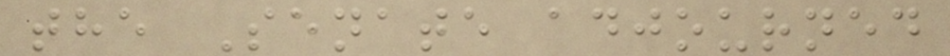the Senate adjourned
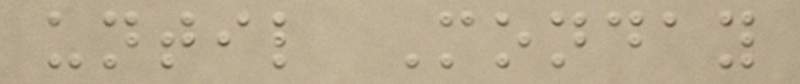until Monday
